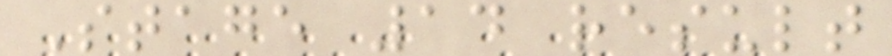Stage 14 result
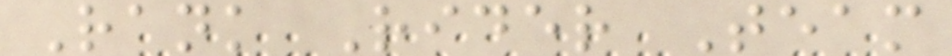Rank Rider Team
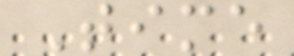Time
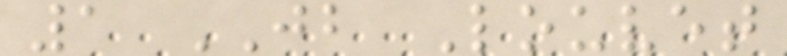1 JB Louvet
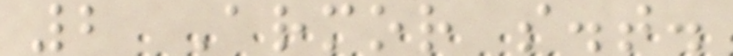2 Armor s.t.
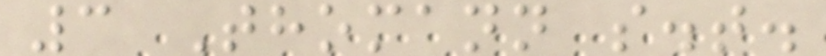3 Thomann s.t.
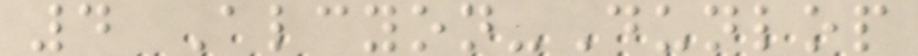4 Alcyon-Dunlop
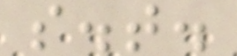s.t.
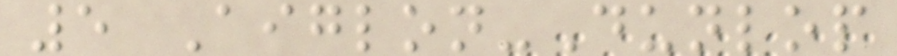5 Aiglon-Dunlop
